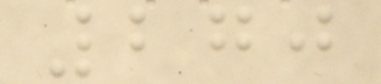270
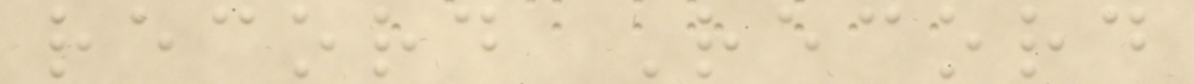record Record
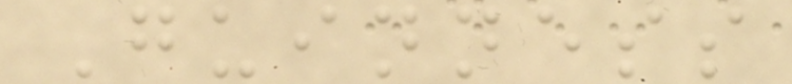Guinness
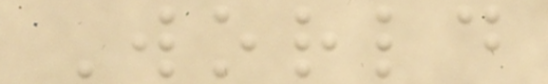World
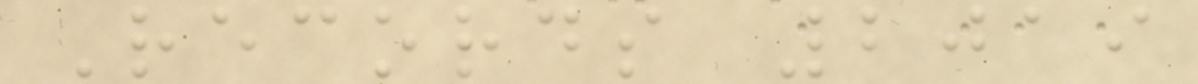Records 2019
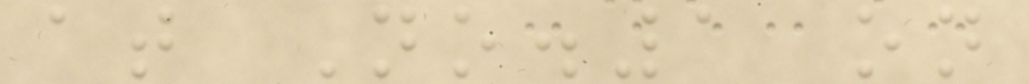at No.1 on
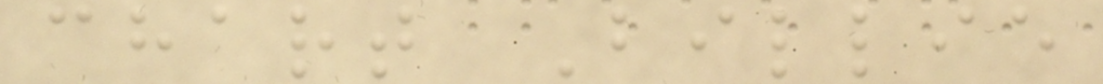chart Billie
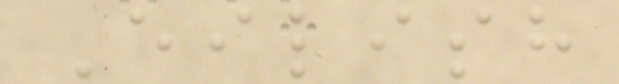Eilish
